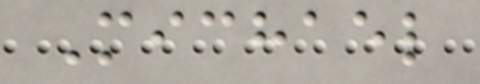Michael
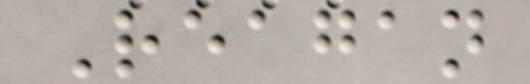Reagan
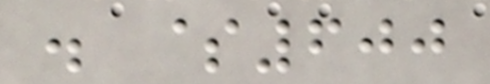. $600
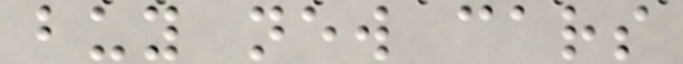buy new cars
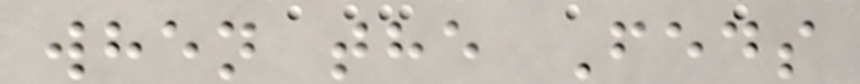when the Feds
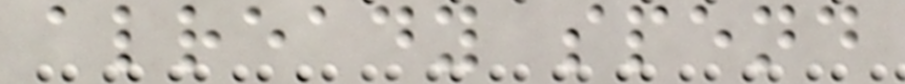already spend
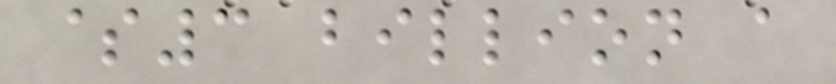$3 billion a
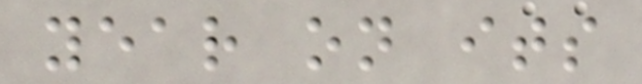year on its
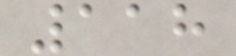118
